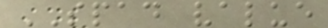SPAD value
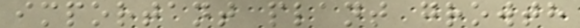important plant growth
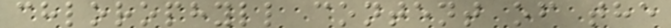chlorophyll content of the
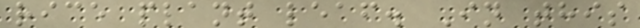rice plant leaf. In this
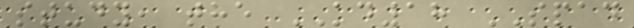study, the KD18 SPAD
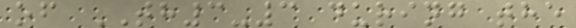of TH3-3 during the
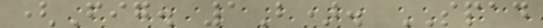(Fig. 1B). SPAD
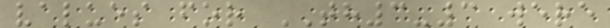values for TH3-3 were
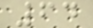64
